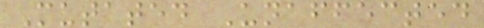Mutated Unaffected
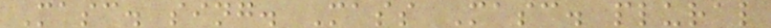Masc. sing. Mass Masc. plural
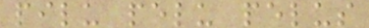pilu pelu pelus
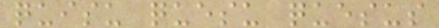quisu quesu quesus
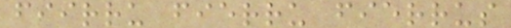fiirru fierru fierrus
